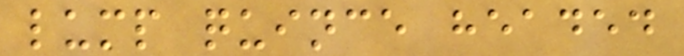lump quince headed
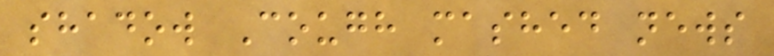shadow Cough mashed news
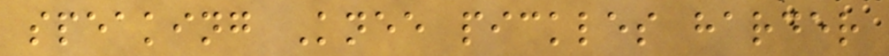speaking Knee pickles harder
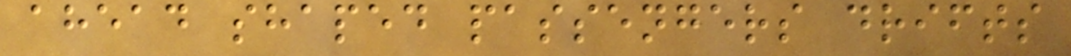ahead shaped passengers drifts
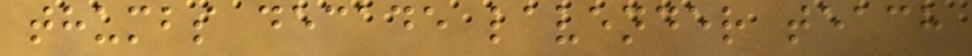thumbs decade lavender teach
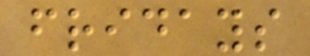fridays
